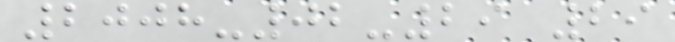2008-02-29 29
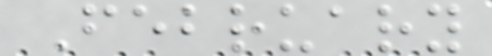February
